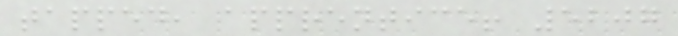tapped, apprentice! 5207
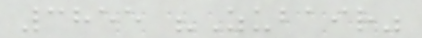3855 "Zubair"
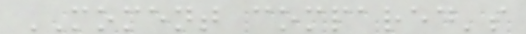MOMENT compared's
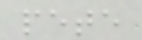pete
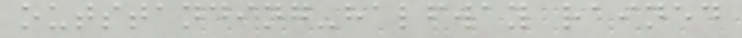outstanding-halfway rained
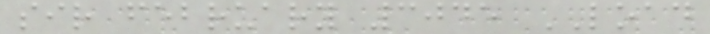sir february 3045 LOAD
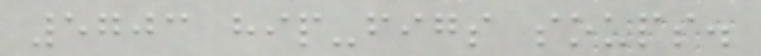5703 hip-figs soups.
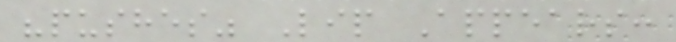"pushes" Lip Appears:
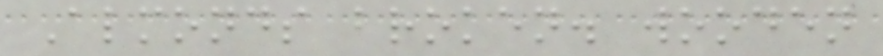Almonds broken. wooden
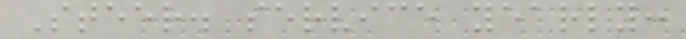Steer. service yearly:
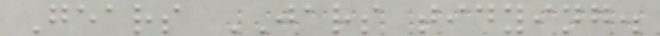Gears JARS tidying.
